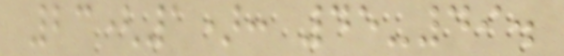23(1): 45-49.
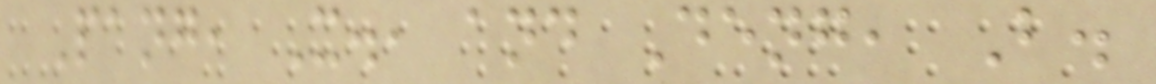Pang, X., and Deng, B.
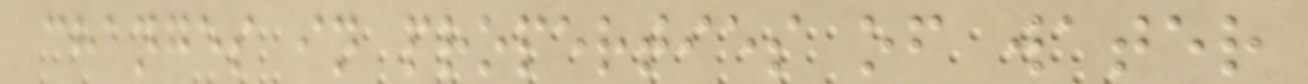changes in properties of water
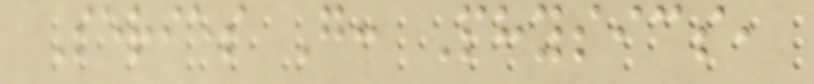Series G: Physics,
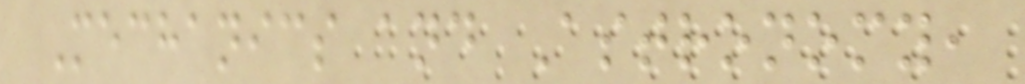Mechanics and Astronomy,
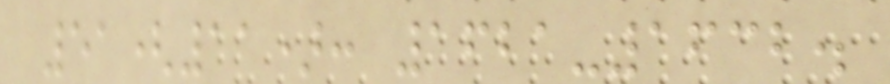51(11): 1621-1632.
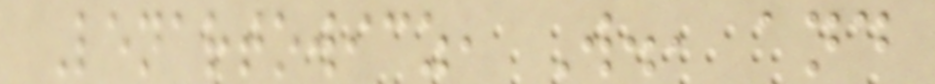Lenartowicz, W., and
